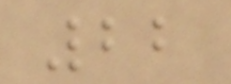22
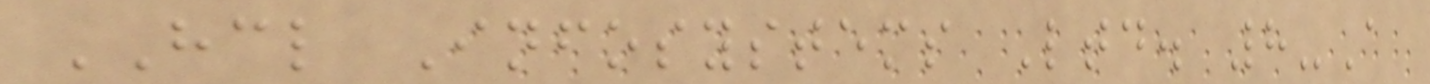HCL Infosystems Ltd. 8-A
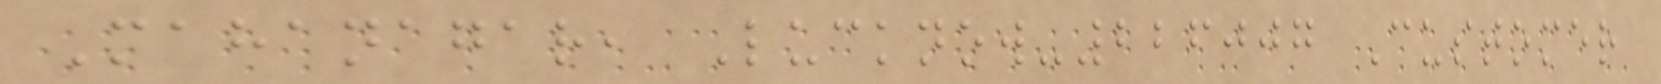Mahanagar, Lucknow-226007 Customer
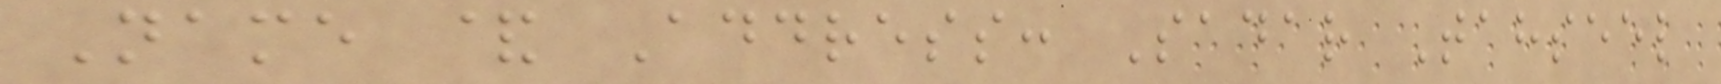Name & Address: Sadar Tahseel
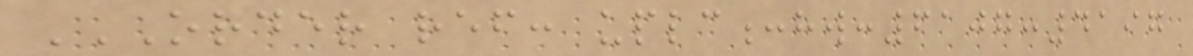ORDER REF: UPLC:HW:6107:4197
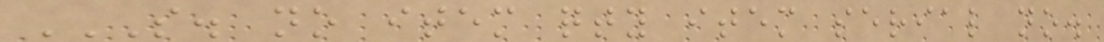S. NO ITEM QTY ITEM SERIAL NO.
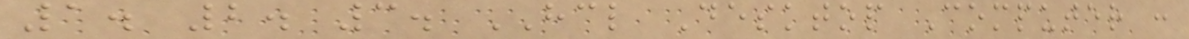1. 2. 3. HCL Desktop Computer :
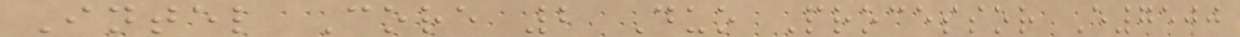Intel Core 2 Duo Processor E7500
